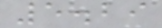5.29
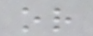or
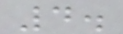4.
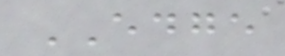EDGE
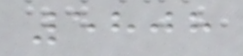5808
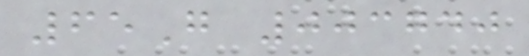65G 003740
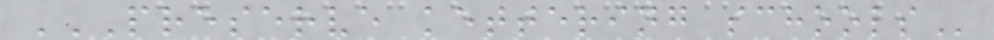PRESERVE KETTERING SCHOOLS
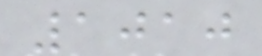1010
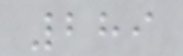289
